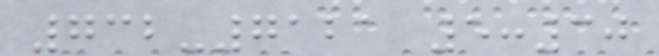732-7121 5:30
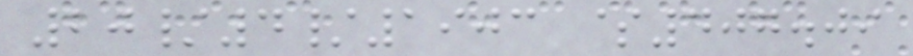20/4/1903 $407.09
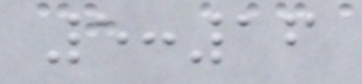5:16
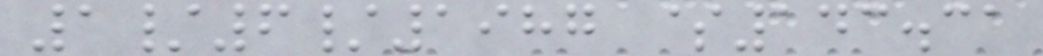1/6/1987 $143.31
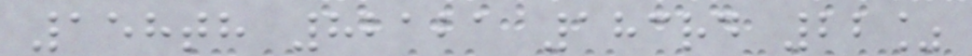158th 82121 183rd 22%
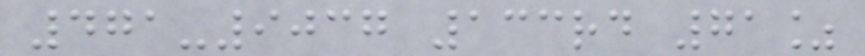471-9037 133rd 71%
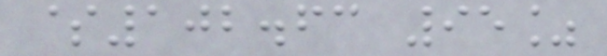$102.63 95%
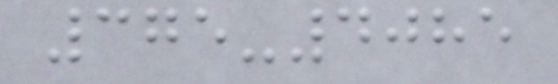375-4085
